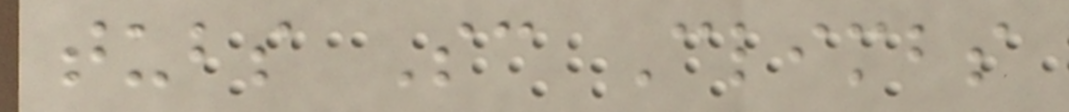tubs Sc Climbs
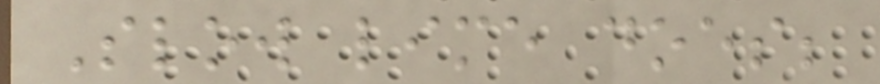Slow lime does;
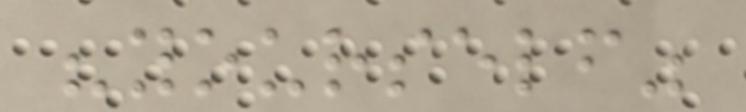"yourself"
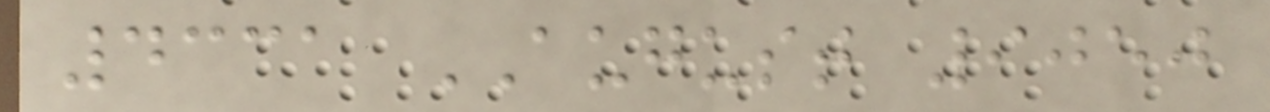4331 AUGUST 9050
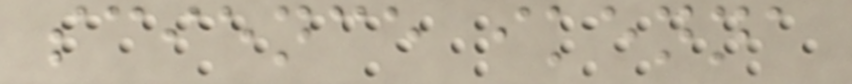science ikenna
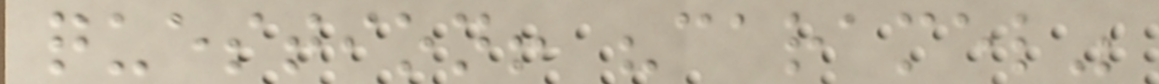question! "caramel"
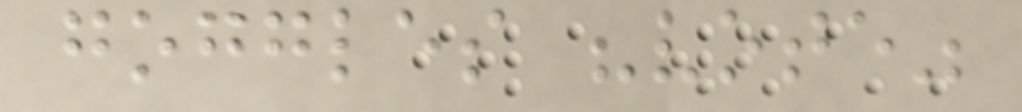goggles "vote"
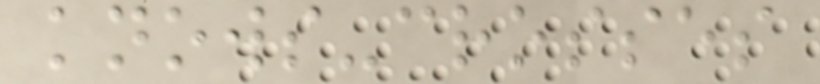knows-crosses
